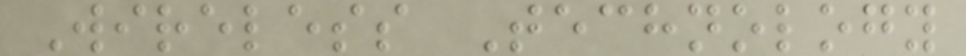Wireless Technology
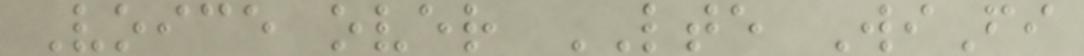Voice over LTE WiFi
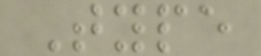Type
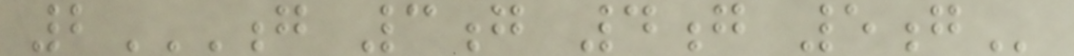2G 3G 4G 5G
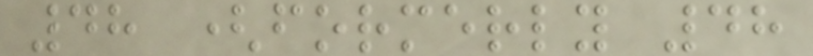48 (formerly 48
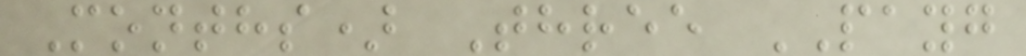Months) Three PAYG
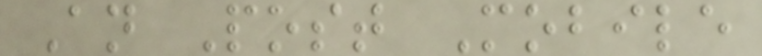An Post Mobile
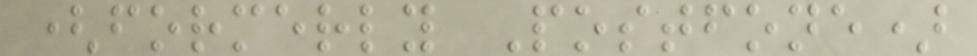(formerly Postfone)
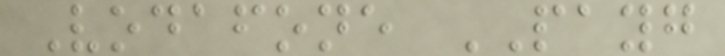Vodafone PAYG
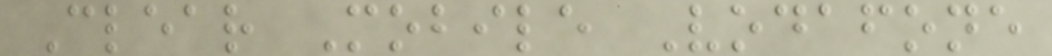Clear Mobile Vodafone
